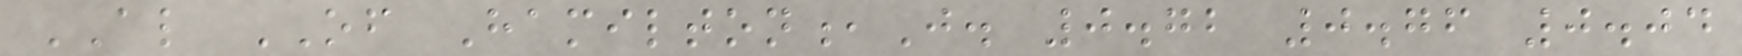AL OF Hamilton,J. 0.72 0.76 0.04
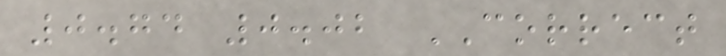0.74 0.02 CORRECT
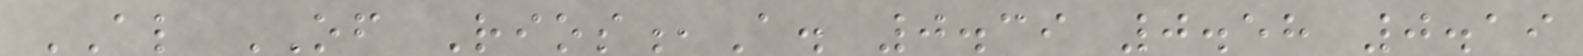AL OF Rios,A. 0.39 0.58 0.19
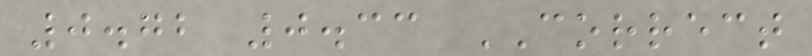0.72 0.33 CORRECT
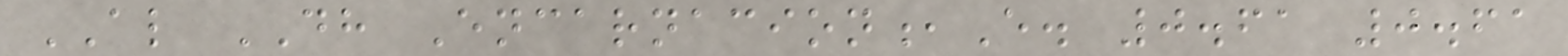AL DH Encarnacion,E. 0.61 0.61
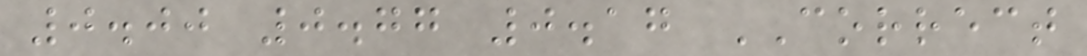0.00 0.77 0.17 CORRECT
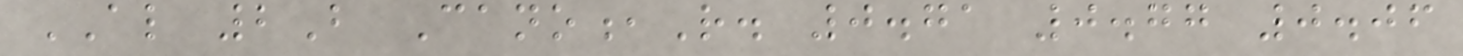AL 2B Cano,R. 0.71 0.77 0.06
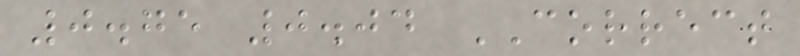0.75 0.04 CORRECT
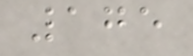175
